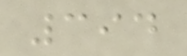394
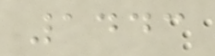1443
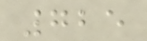725
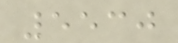5530
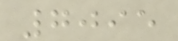7095
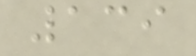139
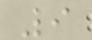9
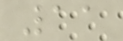11
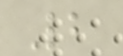2
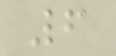6
